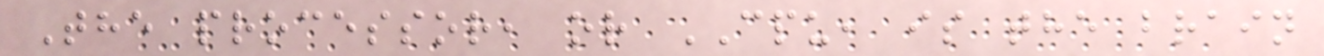The processor, or CPU, is the brain
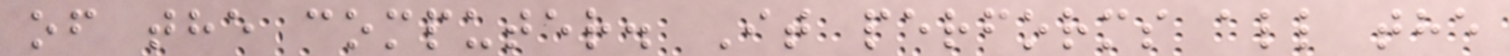of the computer. It performs all the
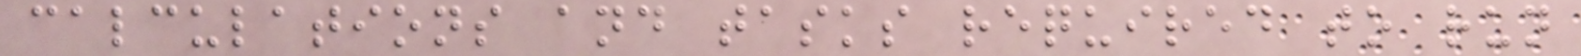calculations and tasks required to run
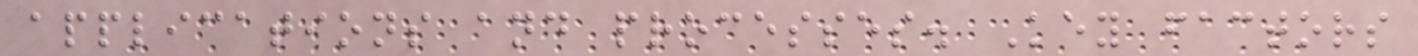applications and processes. Key factors
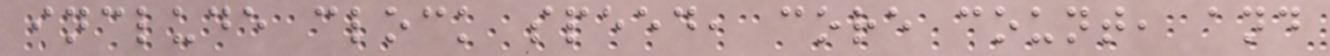include clock speed, core count, and
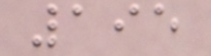195
